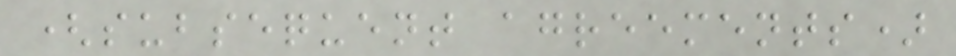(subsequent agreements)
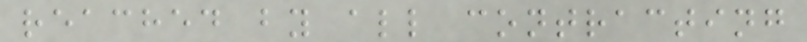reached by all contracting
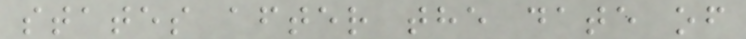states after the date of
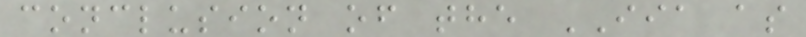conclusion of the IIA as
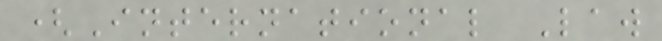(International Law
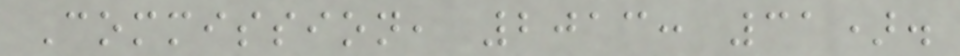Commission, 2013: 31).
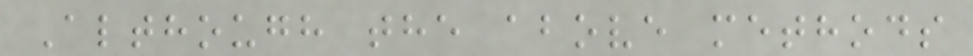Although the above methods
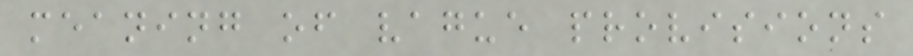meaning of vague provisions
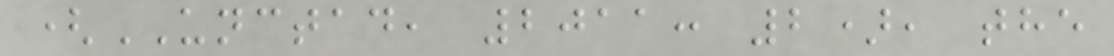(UNCTAD, 2011: 2), the
